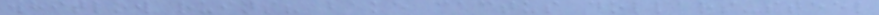whitlow ruins? bake cactus dollars-steel
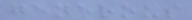generous
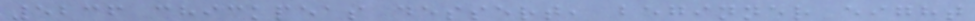5236 chickpeas dessert, beginner eight
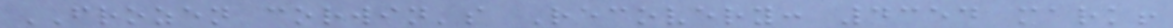FROZEN corwin's Recovery: 4354 mark!
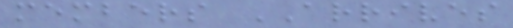members ARRIVES
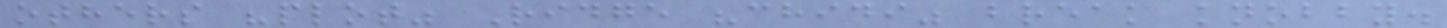others "plot" Ridge "chidi" break knobby.
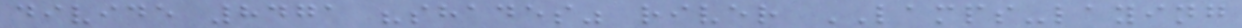divide 8471 "shades" river LAMPS-laying
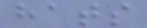hats
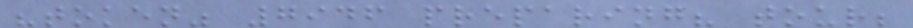"token" 7946 preparing? tour;
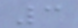3
